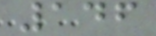146
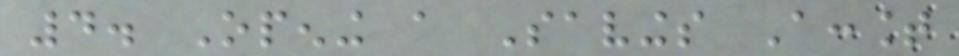4. Opening a Savings Account
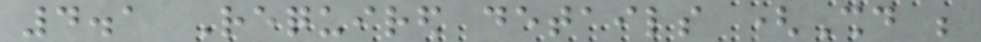4.1 Required details (Should be
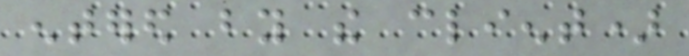entered by the client)
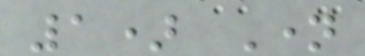1) Name
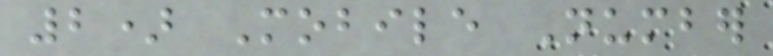2) Mobile Number
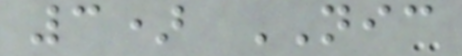3) NIC
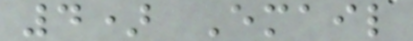4) Email
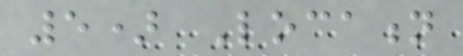5) Location
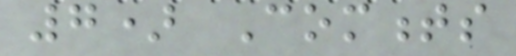7) Comments
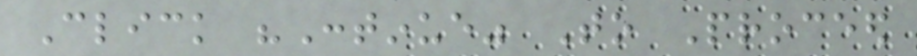Click "Continue" To Proceed
